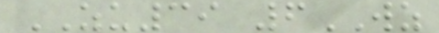ZU39 6WZ
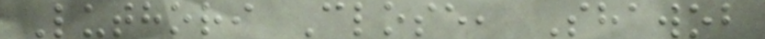Luthori Close, Shawob
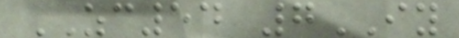ZC54 7IY
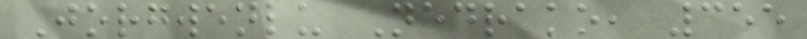Jorgwenlu Nedrako, 355
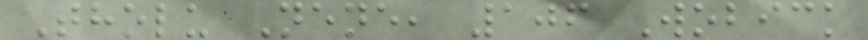Tholu Nene, 106 Wobick
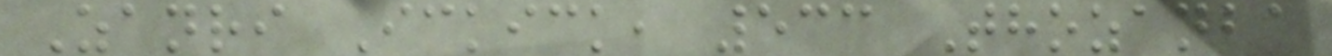Zanri Ickick, 533 Thozanba
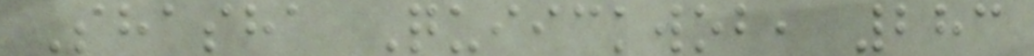Shasha Quiickwob, 283
